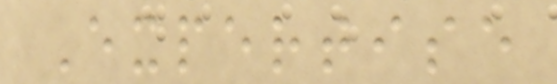Expertise
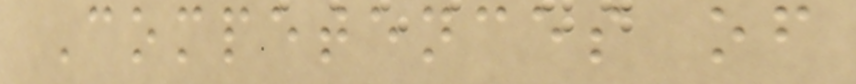Competences of
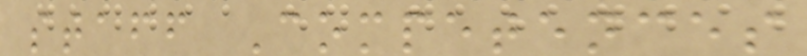staff Competences
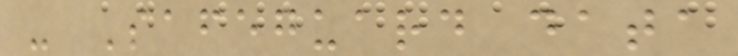- Safeguard data
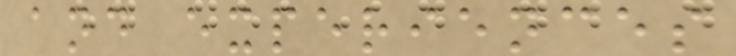and experiences
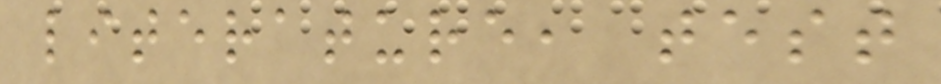literature, test
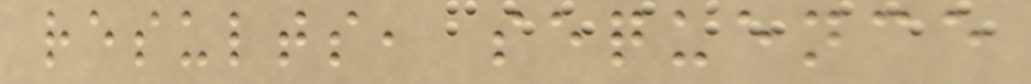results, sequence
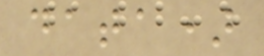data)
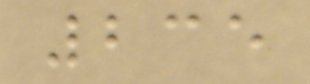235
